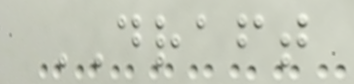DRAFT
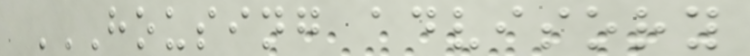HOUSING ADVISORY
